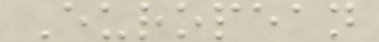European
